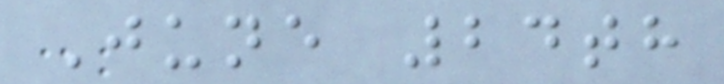June 24th
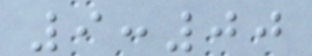9:00
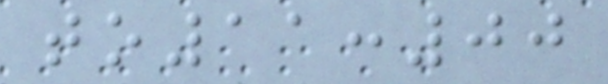to11:00
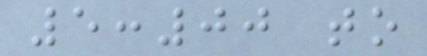5:00 to
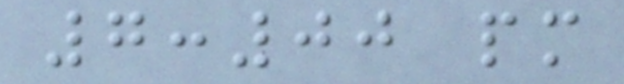7:00 pm
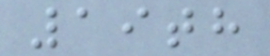19th
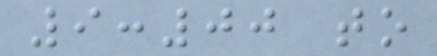9:00 to
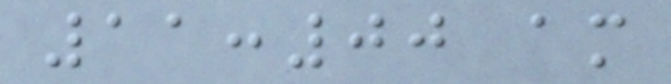11:00 am
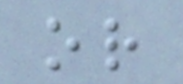or
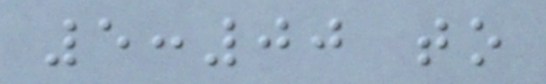5:00 to
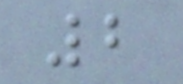2
